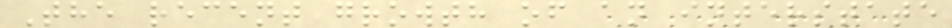The recent growth of an interstate
